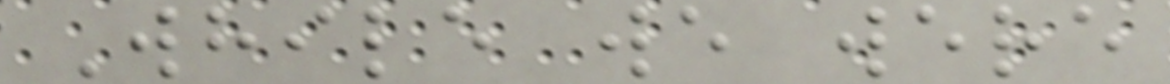While we were
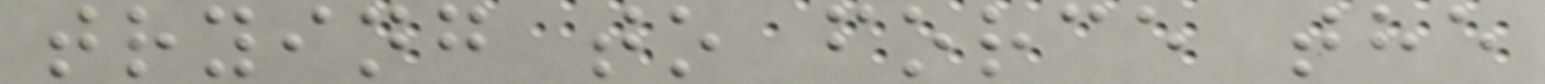trying to force the
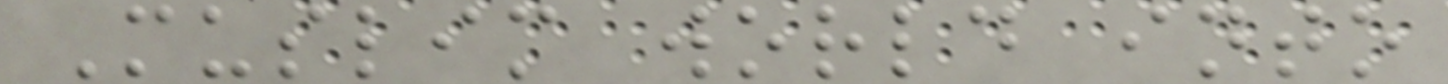Muslim world into
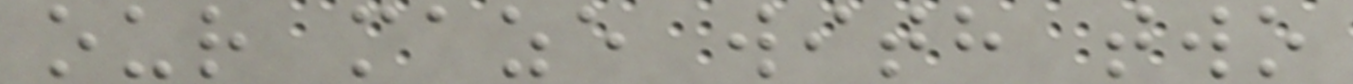our maze with two
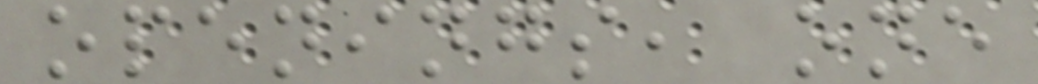openings, one
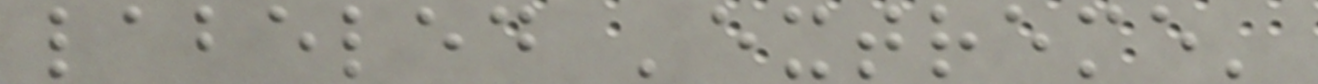labeled 'extreme'
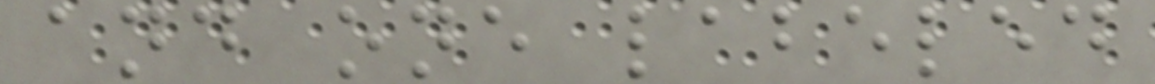and one labeled
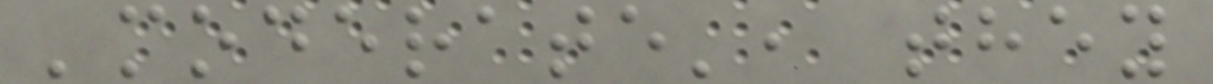'moderate', they
